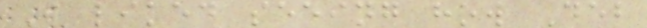I liked seeing how Deb
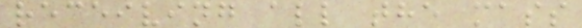receiving all the mass
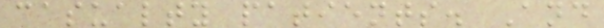casualty patients. And
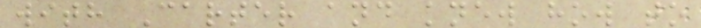with Carter and knew how to
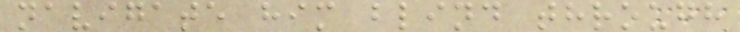navigate him blind through
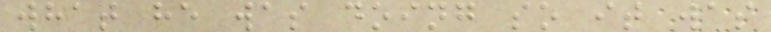what he was doing so it was
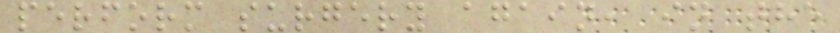perform surgery again, in the
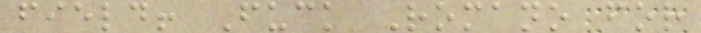field! Fuck Romano for
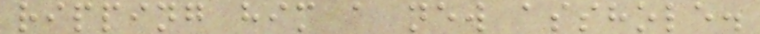ripping him a new asshole.
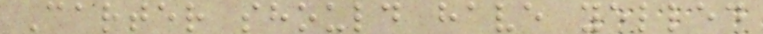Carter should have yelled
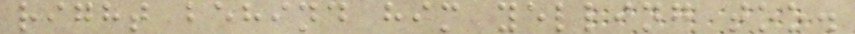right behind him yelling too.
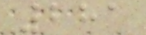281
